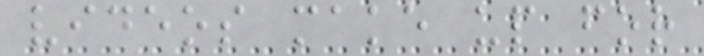videos make up for
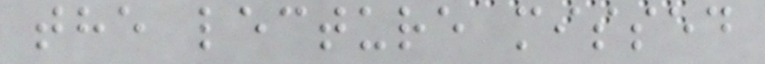the lecture missed
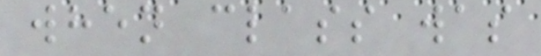when class was
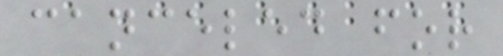canceled for
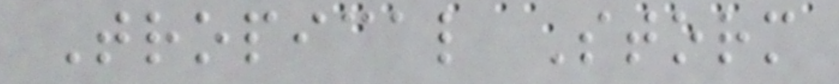Tropical Storm
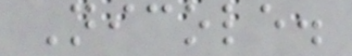Nicole.
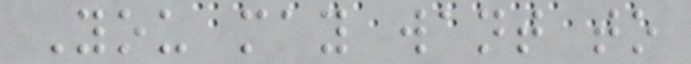You may want to
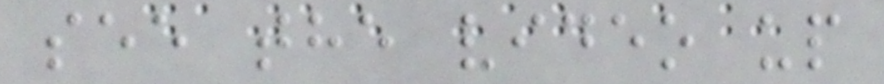see the video up
